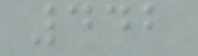442
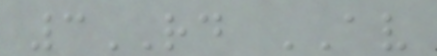3RD AV
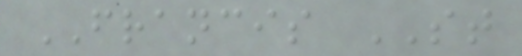FRANCIS ST
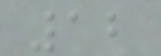12
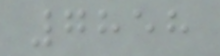7858
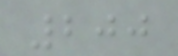200
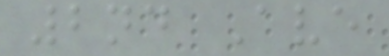2nd Ave
